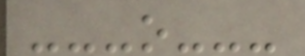---o---
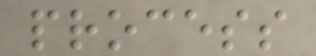process
